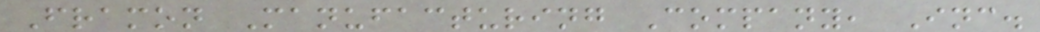Framon Manufacturing Company, Inc.
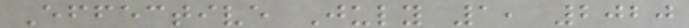Effective July 1, 2020
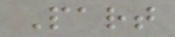Part
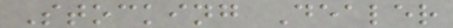Stocking Dealer
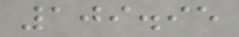109.95
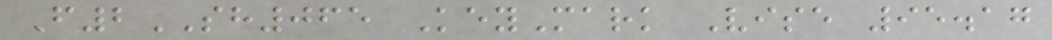F2SH065 KeyMark Vise 95.17
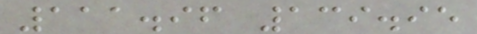111.96 139.95
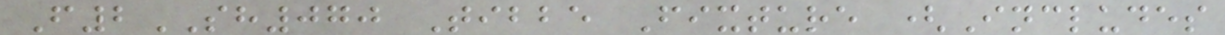F2SH070 Tibbe Fixture (Includes
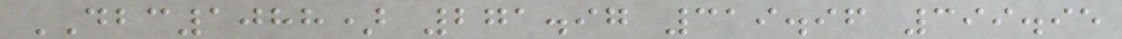DBC1088) 271.97 319.96 399.95
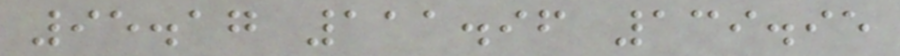95.17 111.96 139.95
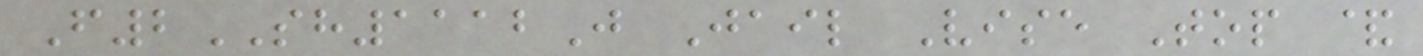F2SH1112J Jail Vise Top &
